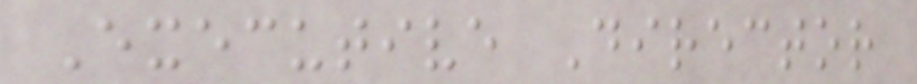Executive Director
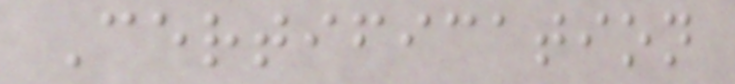Certification
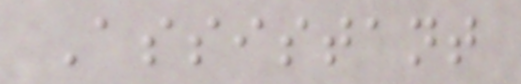Assistant
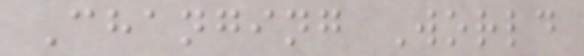Changing World
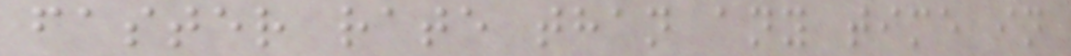faster rate than any time in
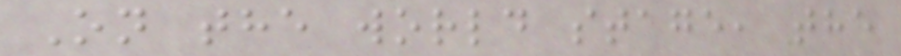On the world stage, the
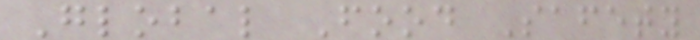Global Food Safety
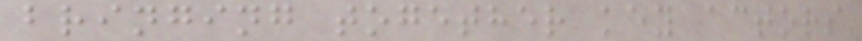bringing together key actors
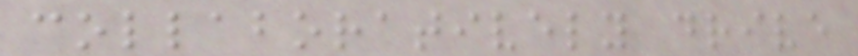collaboratively drive
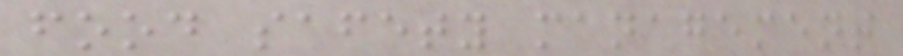food safety management
